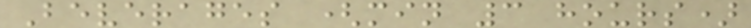Beverages (min 3 hours)
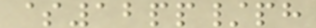$12pp/ph
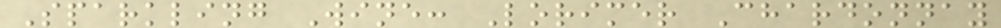Sparkling Wine: Lorimer Chardonnay
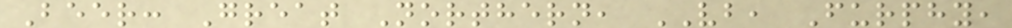Beer: Great Northern, VB, Furphy,
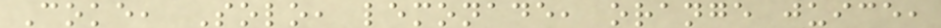Coke, Solo, lemonade, orange juice,
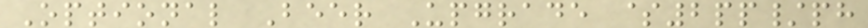Optional Beer Upgrade $2pp/ph
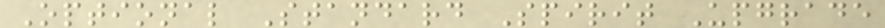Optional Standard Spirit Upgrade
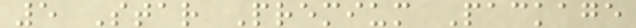5 Star Premium Package
